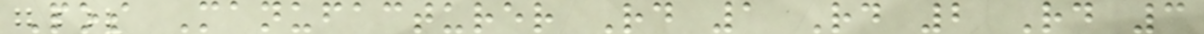Pos Manufacturer Rd 1 Rd 2 Rd 3
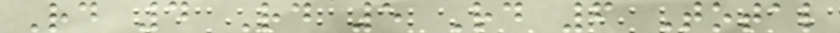Rd 4 Rd 5 Rd 6 Total
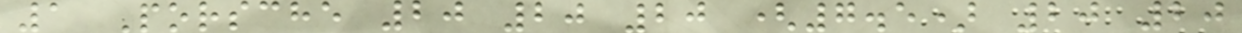1 Porsche 20 20 20 (7.5) 20 20
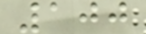100
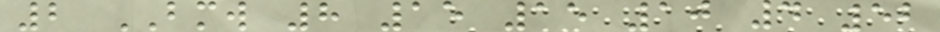2 BMW 8 15 15 10 4 52
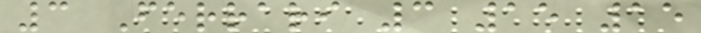3 Ferrari 3 15 15
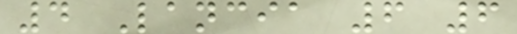4 Lancia 6 6
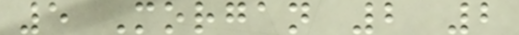5 Morgan 2 2
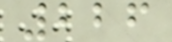226
